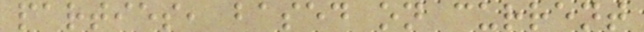parties, based on current
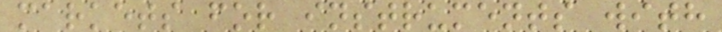markets for instruments with
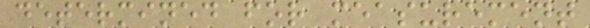determined for measurement
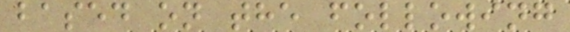based on the following
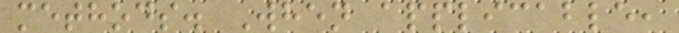methods. When applicable,
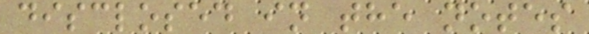disclosed in the notes
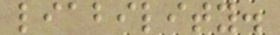liability.
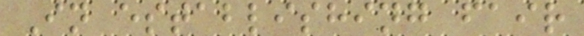In establishing fair
